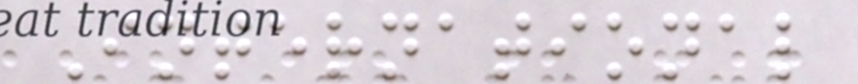International
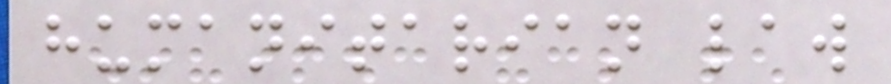humanitarian law
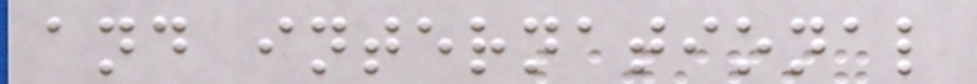and international
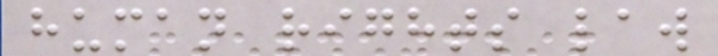human rights law
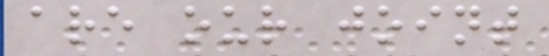are our joint
